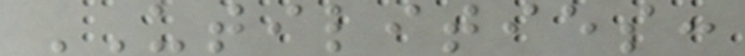UTILITIES:
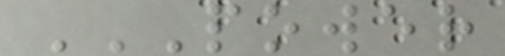POWER
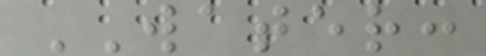WATER:
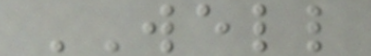WELL
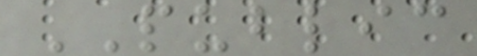PUBLIC
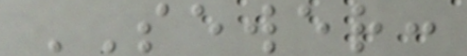SEWER:
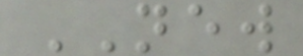NEW
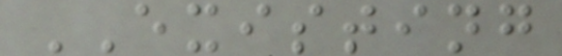EXISTING
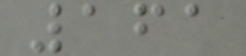161
